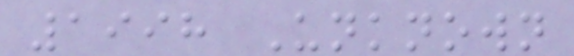1998 Unknown
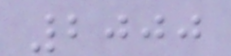2000
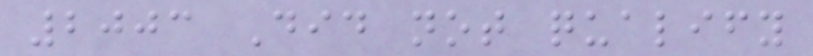2003 Did not qualify
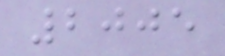2005
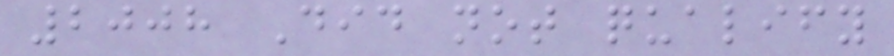2008 Did not qualify
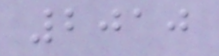2010
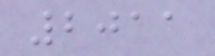2011
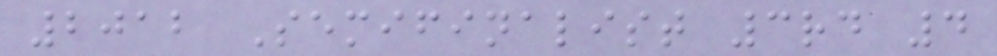2012 Semifinalist 3rd 4
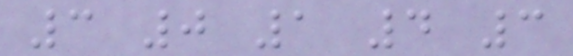3 0 1 4 3
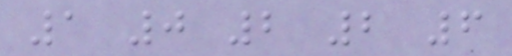1 0 2 2 6
